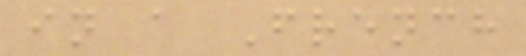in a French
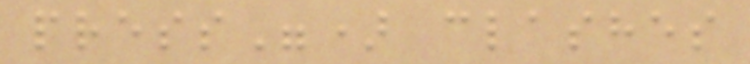press") clashes
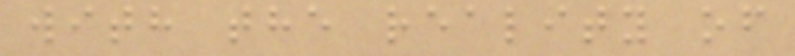with the reality of
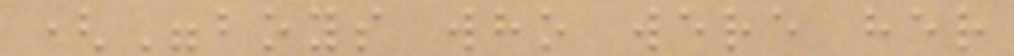("boys who were her
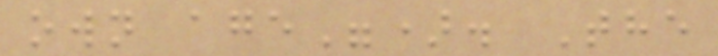own age"). The
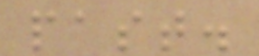past.
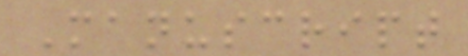Manuscript
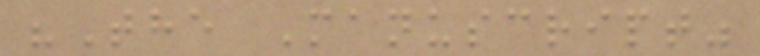"The Manuscript"
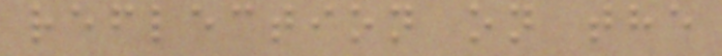reflection on the
